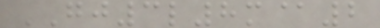GJ3l8m@2
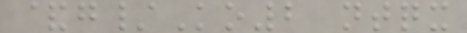&g/Ko2 ntqx
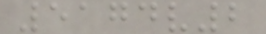5174v2
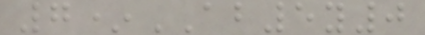7*AB5y0
